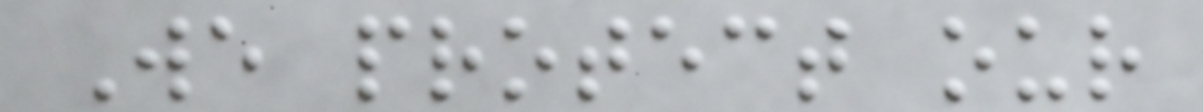We protect our
